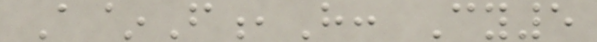A~F,H: Cy5
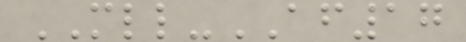MLL-AF17
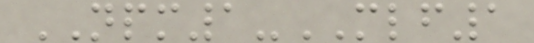NPM1-MLF1
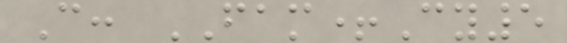C: FAM+Cy5
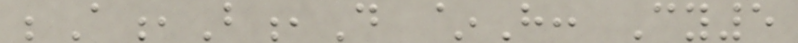;A,B,D ~H: Cy5
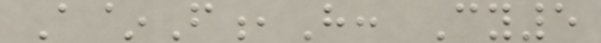A~F,H: Cy5
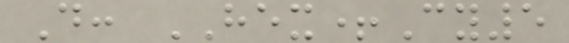D: HEX+Cy5
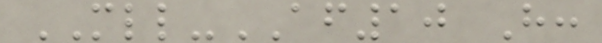MLL-AF10 H:
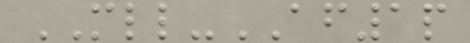MLL-AF1p
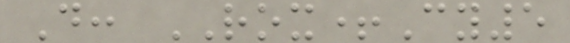D: ROX+Cy5
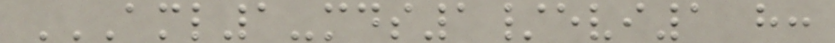AML1-MDS1/EVI1 H:
